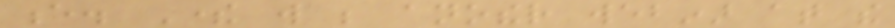e. There will be another webinar at the
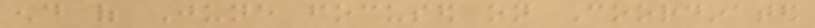end of June focused on Coordinated
